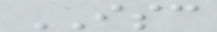ISC
